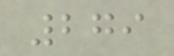279
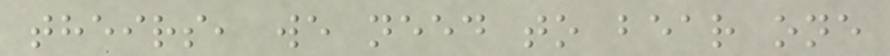theirs, we need to bear one
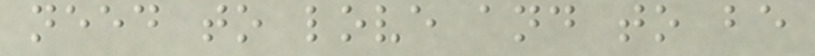need to love and to be
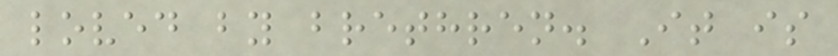loved by brethren. It is
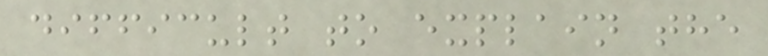difficult to explain the
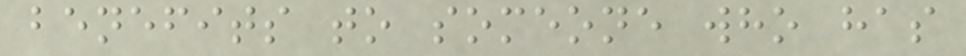benefits to someone who has
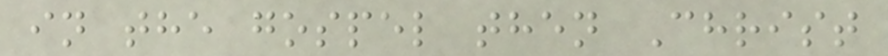in the gospel then Christ
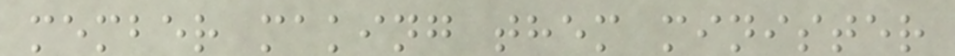member making them minister
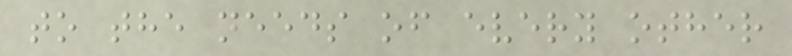to the needs of every other
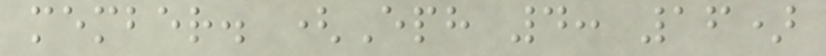member. (Eph 4: 16)
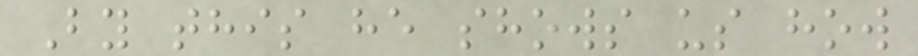By this he shows us how
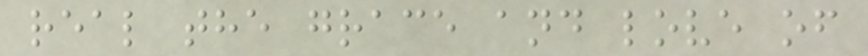real the grace and love of
